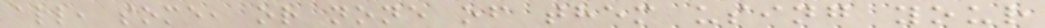all, some, or none of them using your
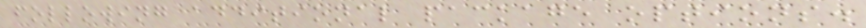following additional package options.
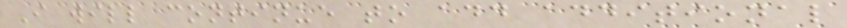I will continue to add additional
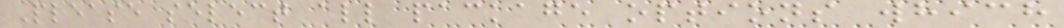Please select all package options which
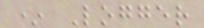* Logger
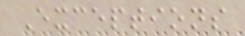Exceptions
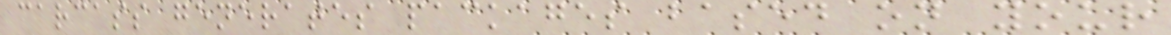carcass generates packages based on your
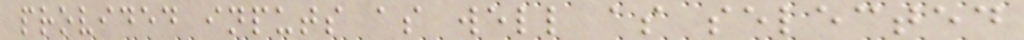provided inputs as well as selected
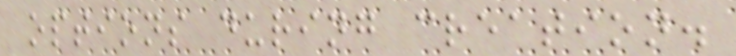options during creation.
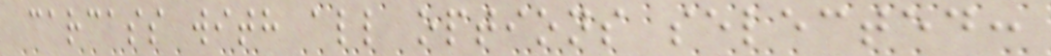carcass with all options selected:
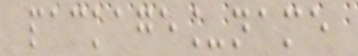package_name
